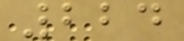224
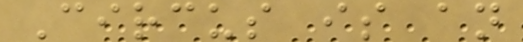Circus is an
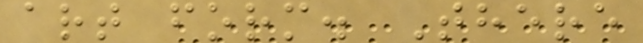art form. There
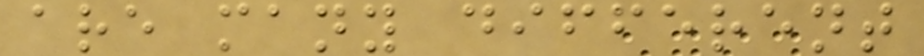are many different
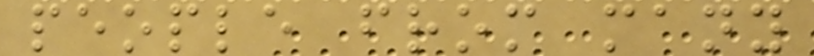people from many
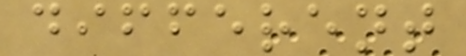different
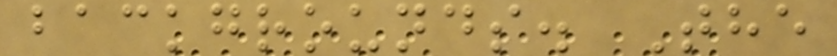backgrounds. The
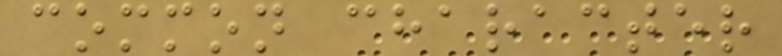common character
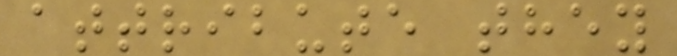attribute they
